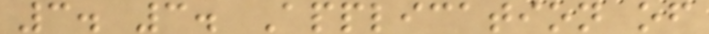3. 3. Application of
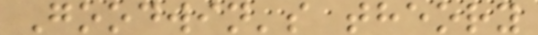Goodwin's theory
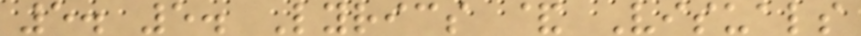5. 5. Lyrics & Visuals
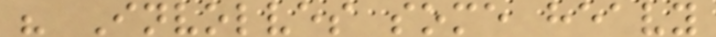" Involves some heavy
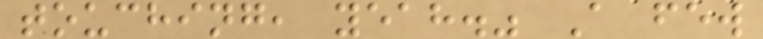touching, yeah." A few
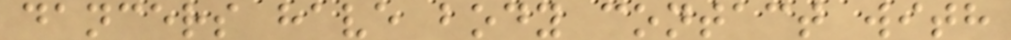dancers have body contact with
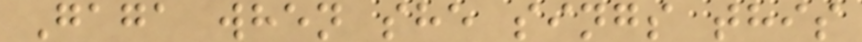Gaga when she sings this
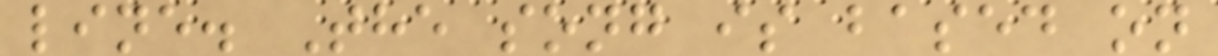line. The song is based on
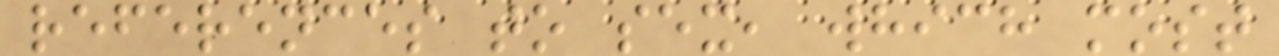references to sex, which most
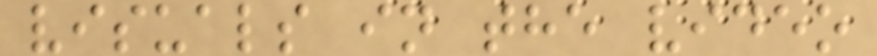visuals in the video
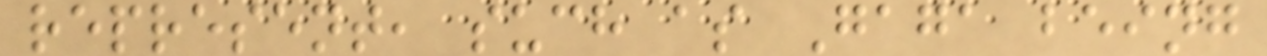represent, such as Gaga being
